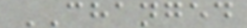CHANGED
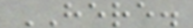HERE.
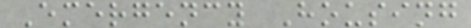Emergency Housing
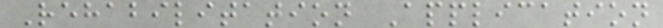Rehabilitation Application
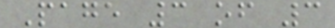Page 3 of 3
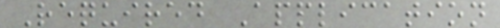Required Application
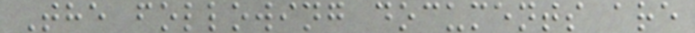The following documents are
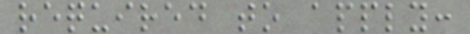required to apply:
